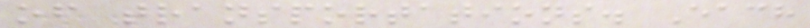of transportations. Each
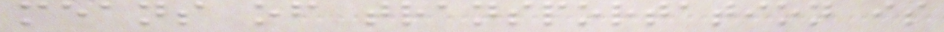means of transportation is
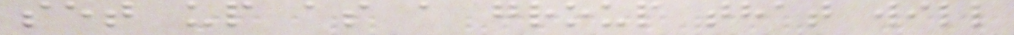set up as a group that will
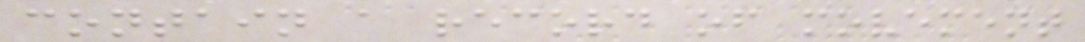contain a record of movement
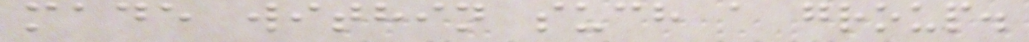made within such a group.
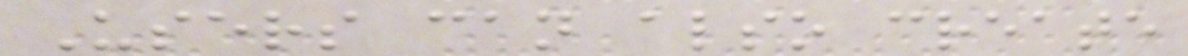Users can also create
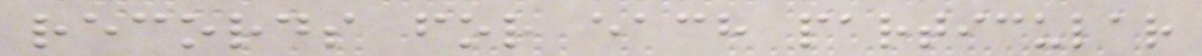records for each particular
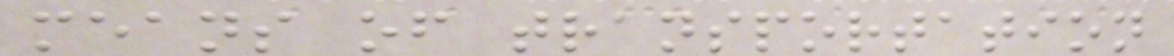means of transportation
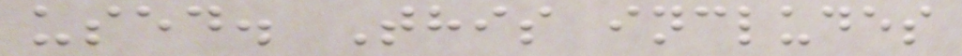used. This includes
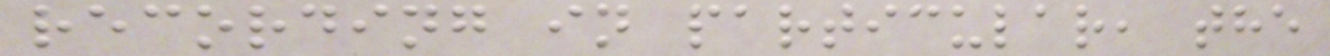recording in particular, the
